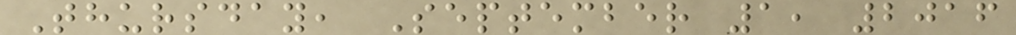Thursday, September 1, 2016
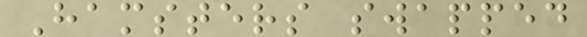Hamsters swapped
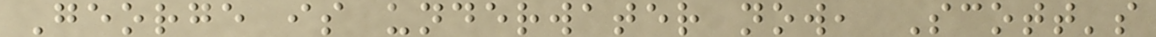George is underwater now, Scott's
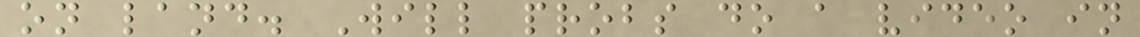on land. Will probs do a video in
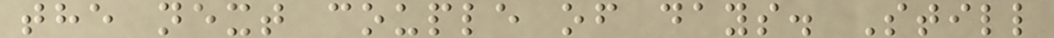the next couple of days. Still
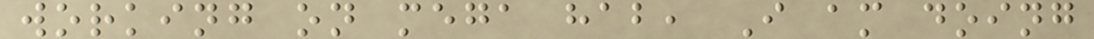working on mega hab, I am doing
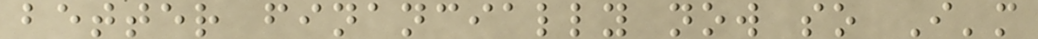better financially now so I'm
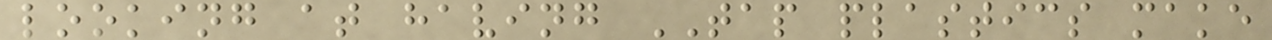looking at having TAP plastics make
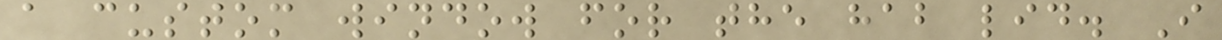a custom window for the hab lid. I
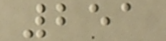251
